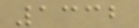1332
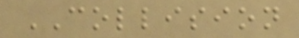COLLISION
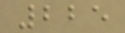225
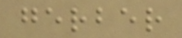gerber
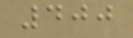400
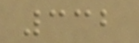332
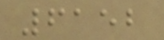6152
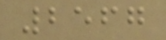2567
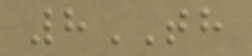8TH
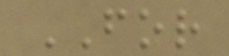FOR
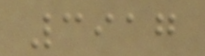3917
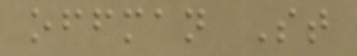offman St
